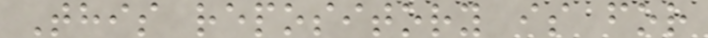This repository is for
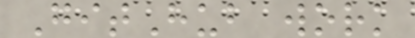GitHub work
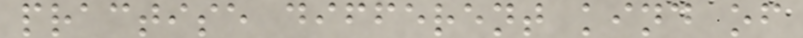practise different kind of
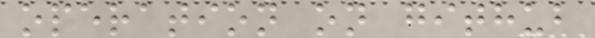operation on github
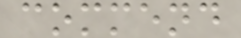commend
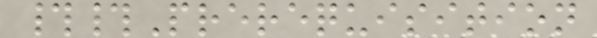##Prerequisition
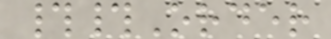##Order
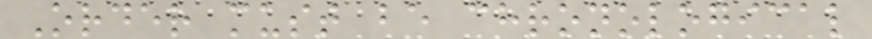Order must be chronological
